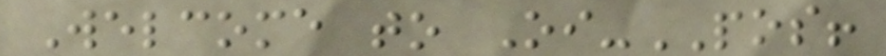Welcome to Oi-POS!
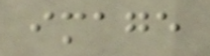image
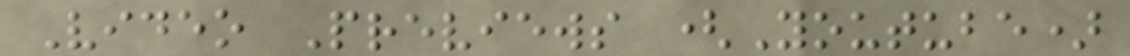Video Previews (Youtube)
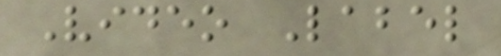Video Label
